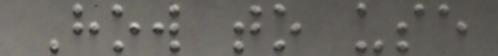How to use
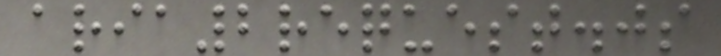aria2request.js
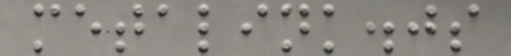metalink.js
